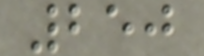250
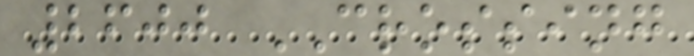2600 CROSSING
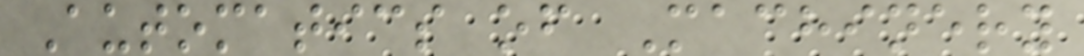Automatics of Machinery
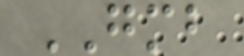GMB
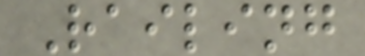Railing
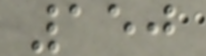150
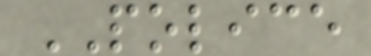POLICE
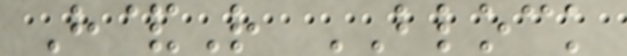H&R BLOCK
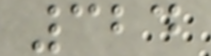324
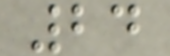24
